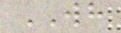WH
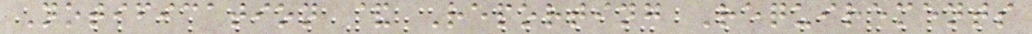Notification & Reporting Requirements
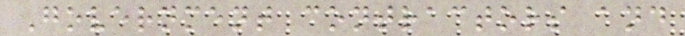Government contractors and
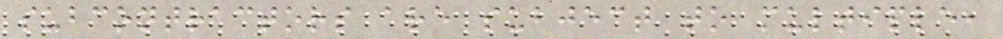subcontractors are subject to multiple,
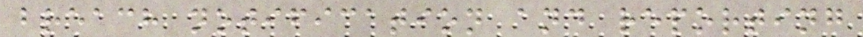breach notification and reporting
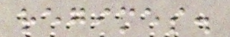regimes.
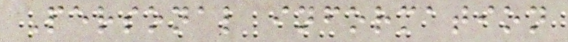Personal information
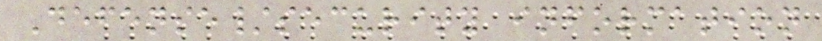Defense/security information
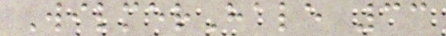WilmerHale 33
